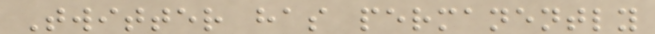Twitter has permanently
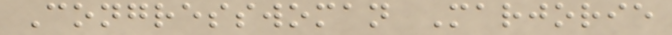Congresswoman Marjorie
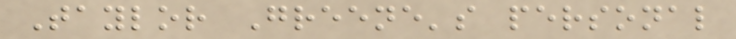Taylor Greene's personal
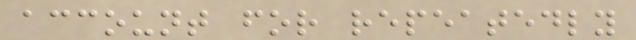account for repeatedly
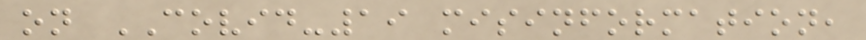on COVID-19 misinformation,
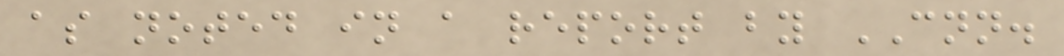as noted in a report by CNN.
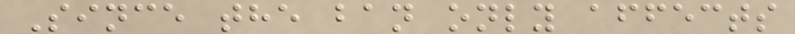Since the ban only affects
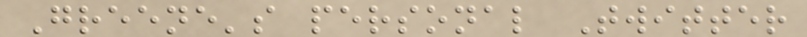Greene's personal Twitter
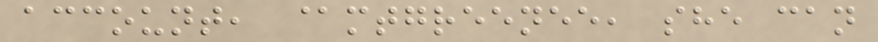account, @mtgreenee, she can
